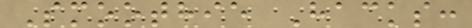Smoothie Hacks:
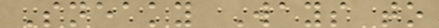Sneaky Ways to
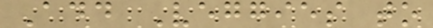Add Veggies to
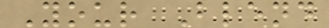Your Blend
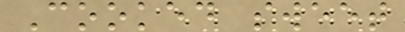Cooked sweet
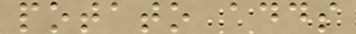potato adds
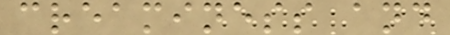creaminess and
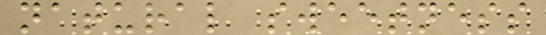natural sweetness
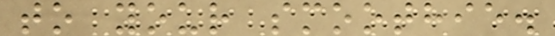to your smoothie.
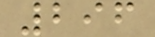296
